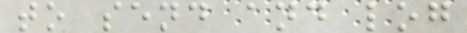to send and log
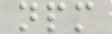npm
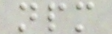npm
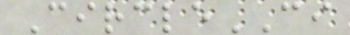CircleCI
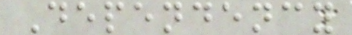Dependency
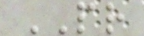PR
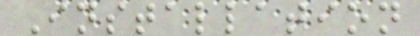Installation
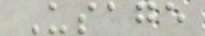Usage
